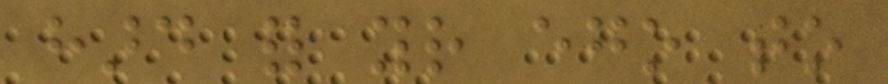hard for your ego to
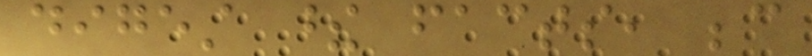digest these facts, because
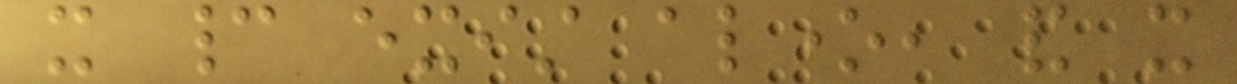it cannot exist alone, and it
